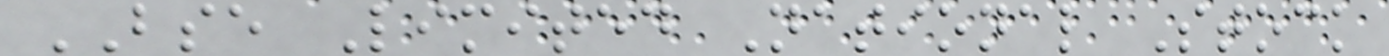BSE Limited National Stock
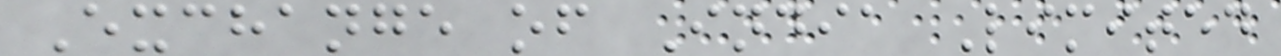Exchange of India Limited
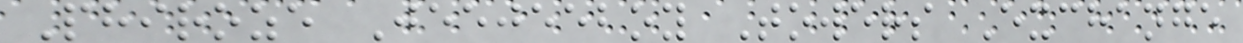Phiroze Jeejeeboy Towers Exchange
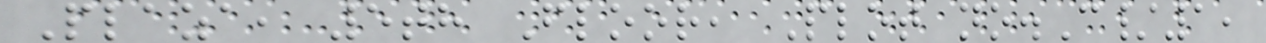Plaza, 5th Floor, Plot no.C/1,
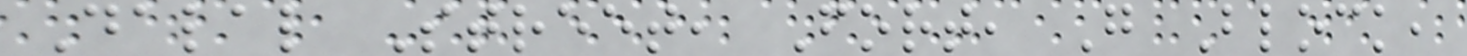Dalal Street, Fort, G Block,
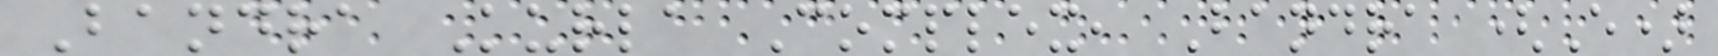Bandra Kurla Complex, Bandra (E)
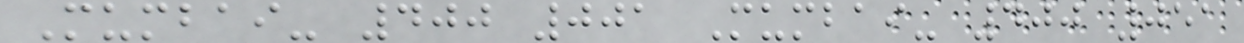Mumbai- 400 001 Mumbai- 400 051
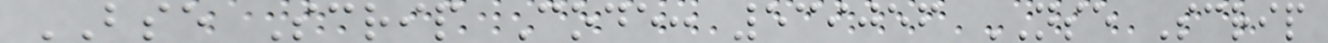BSE Scrip Code: 539056 NSE Scrip
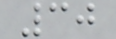30
